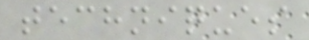techniques
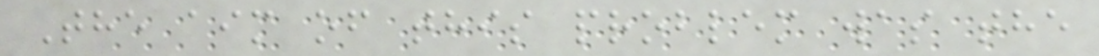The aim of this problem was the
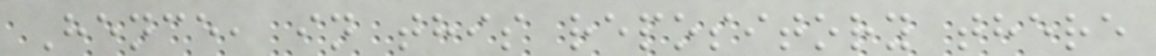Hence, in this repository there
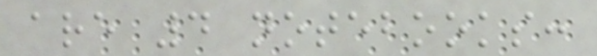are 4 notebooks:
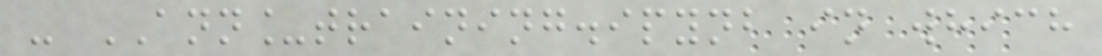- ANN_training.ipynb in which
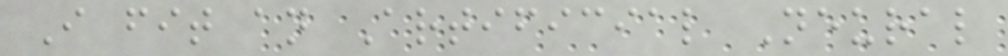I fit an Artificial Neural
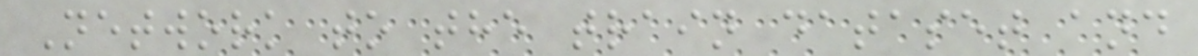Network to the train dataset and
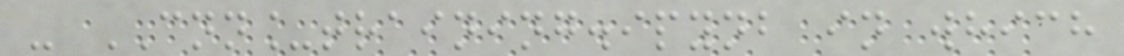- CNN_training.ipynb in which
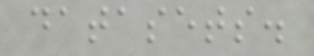datasets.
